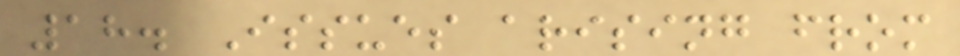18. Issues arising from
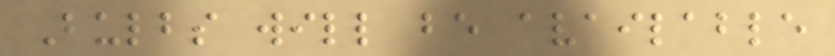Bulbs will be available
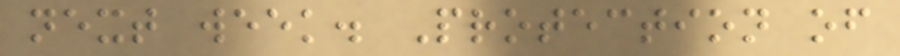next week. Protection of
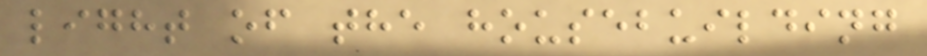light of the housebuilding
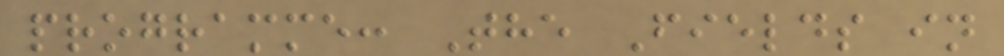programme: The Fields in
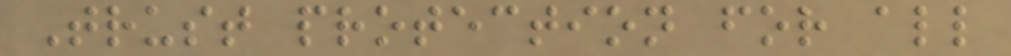Trust protection for all
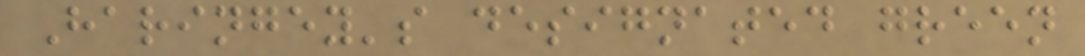Haringey's designated green
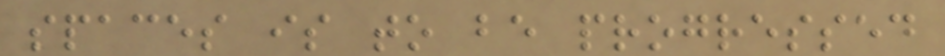spaces is to be progressed
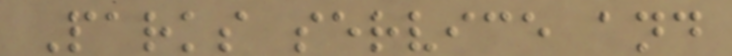Parks service and
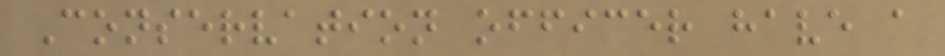Conservation officer have a
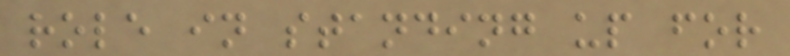role in standing up for
